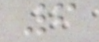6
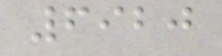6920
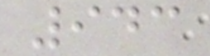943
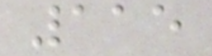115
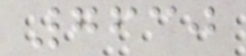7630
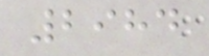2984
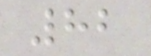82
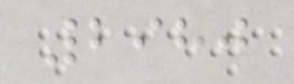2980
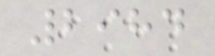2984
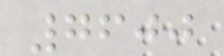7600
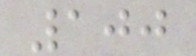100
